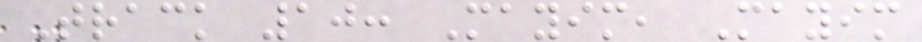Track 10: Mayim, Mayim
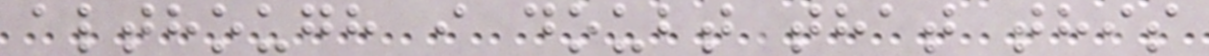although i doubt that this
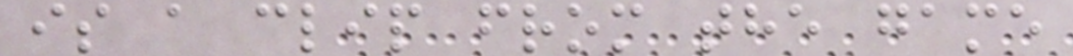is a clip from the game
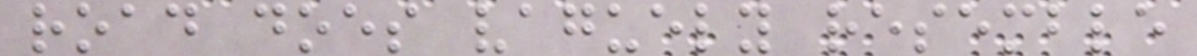road does vaguely resemble
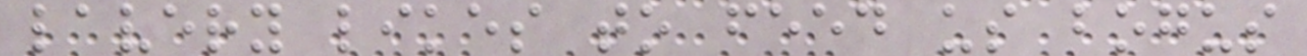lavery likes to feed us bogus
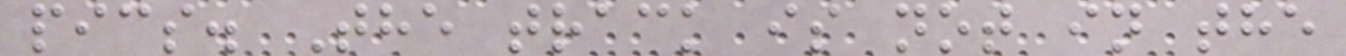pics. The track is not in the
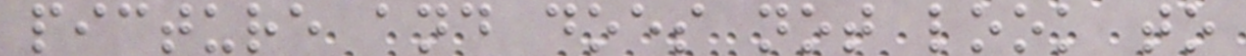picture and does not look to
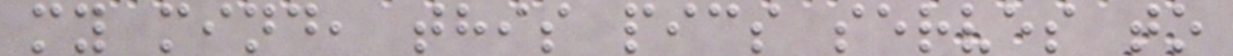my mind, this pics serves to
